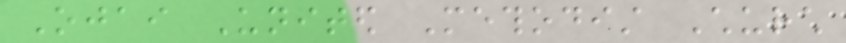Ojai United Methodist Church
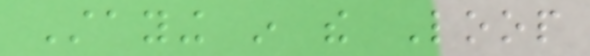Staying in the Loop
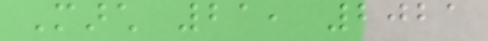March 21, 2021
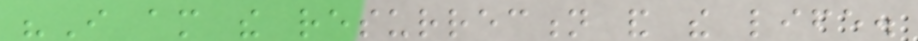"I am the resurrection and the life.
